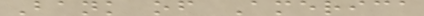Bank of America
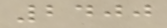2400
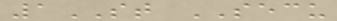1ST SECU
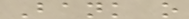Bank o
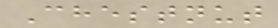Chestnut
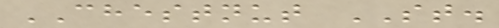CHESTNUT ST.
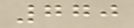770
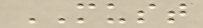MUST
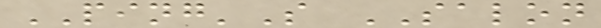PING'S SALON
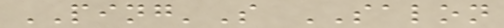PING'S SALON
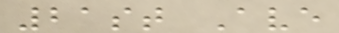21st Ave
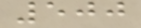500
